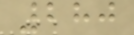280
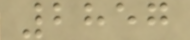2857
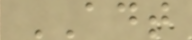ADT
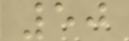50
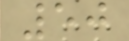50
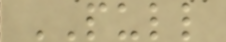PULL
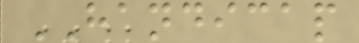HANDICAP
